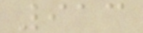913
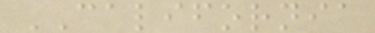CALIFORNIA
